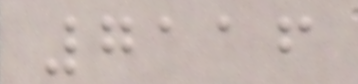7116
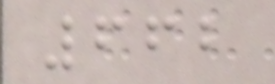662
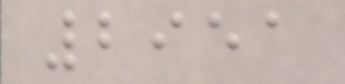2951
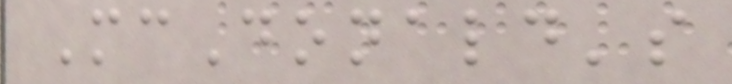McDonald's
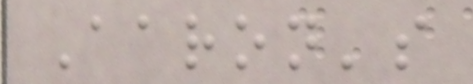Aaron's
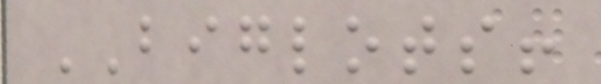BIGLOTS!
